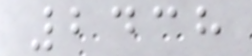2438
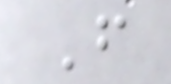F
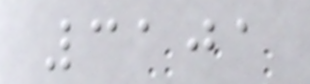3101
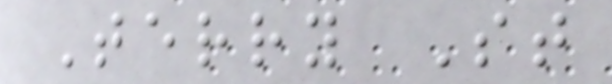Terry St
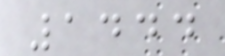1444
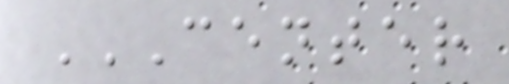CENTER
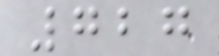727
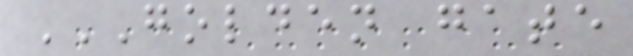GOLDEN GATE
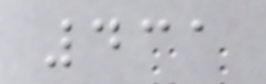431
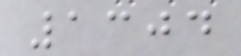1304
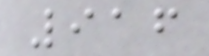916
